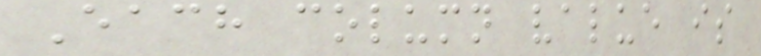Each column value is
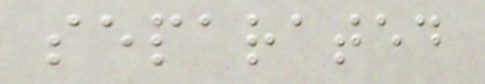separated
